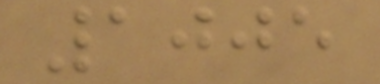1005
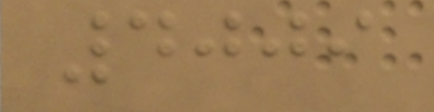4009
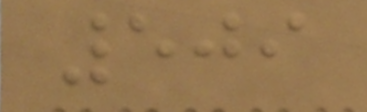509
